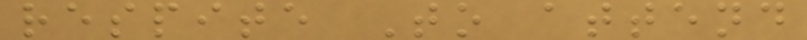respite To attend
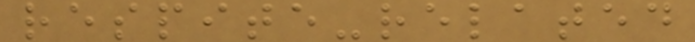respite-related
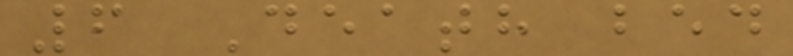6 Death bed
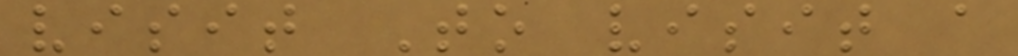visit To visit a
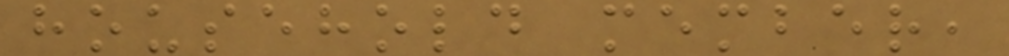household member,
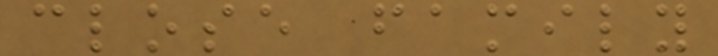close family
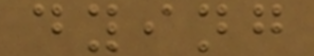dying
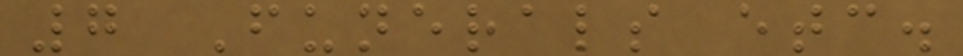7 Funerals etc.
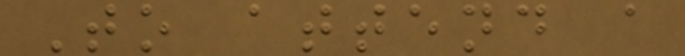To attend a
